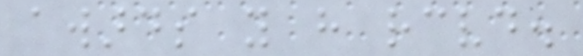awards you have received.
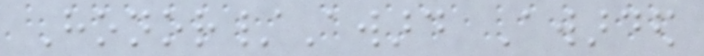Honor/Award Awarded
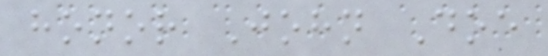honor John Doe
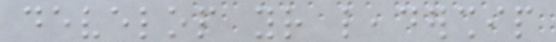develop your leadership
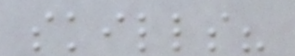skills?
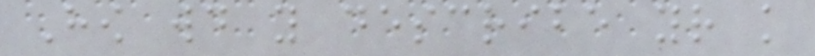How would you describe your knowledge
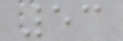53
